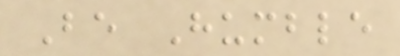Be Humble
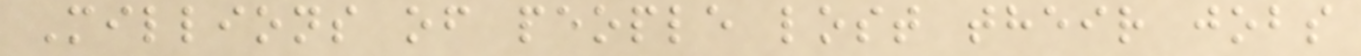Millions of people lost their jobs
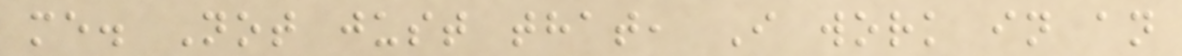me. Not just that, I work in an
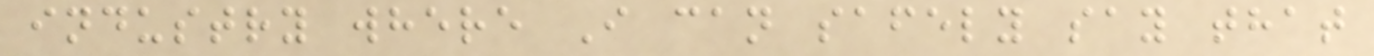industry where I can safely say that
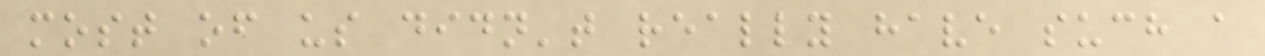most of us didn't really have such a
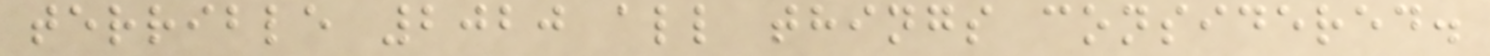terrible 2020 all things considered.
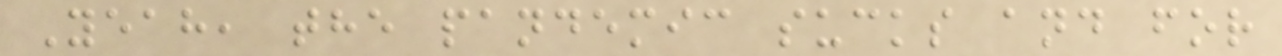Yeah, the pandemic sucks and for
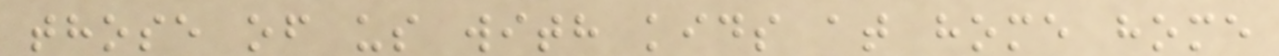those of us with kids at home home
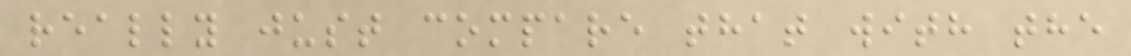really just compare that with the
